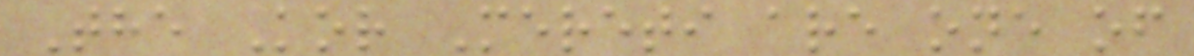The Kor Mereti are one of
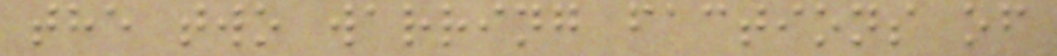the two warring factions of
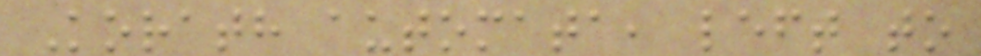Korath automata, left to
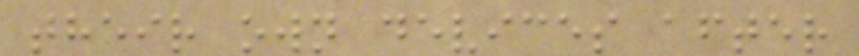their own devices after
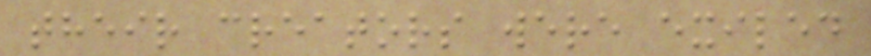their creators were exiled
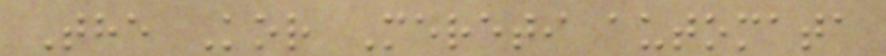The Kor Mereti automata
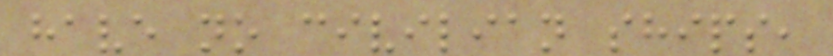have no civilian ships,
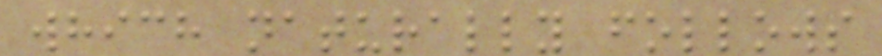which naturally follows
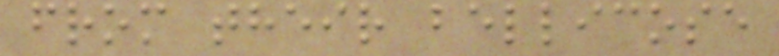from their bellicose
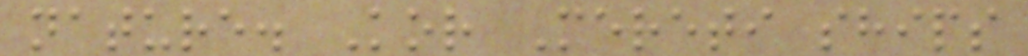nature. Kor Mereti ships
